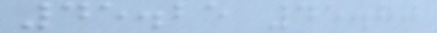45.25 45.70
